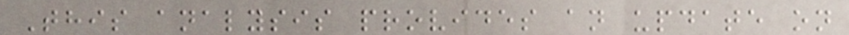This analysis provides an update on
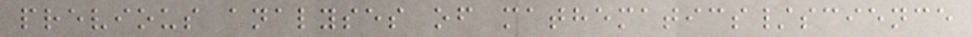previous analyses of mathematics/science
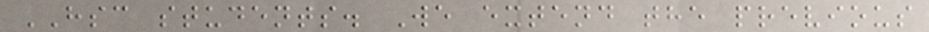HSC students. We extend the previous
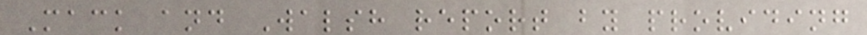Mack and Walsh report by providing
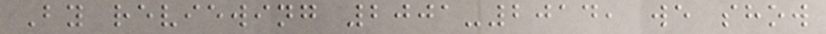By reviewing 2001-2014, we show
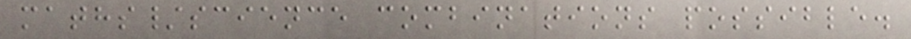maths/science combinations possible.
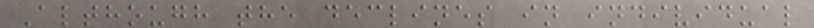Although the declines in individual
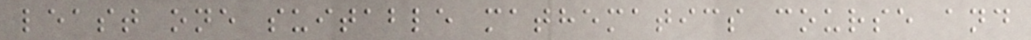least one suitable mathematics course and
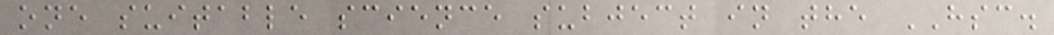one suitable science subject in the HSC.
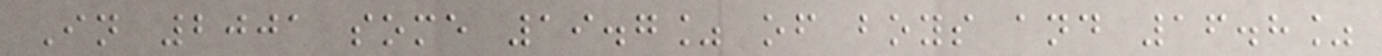In 2001 some 19.7% of boys and 16.8%
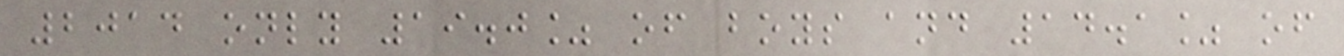2014 only 19.0% of boys and 14.1% of
